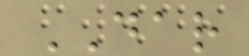DAR
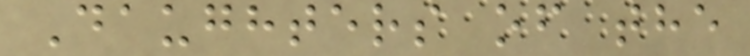Daughters of the
